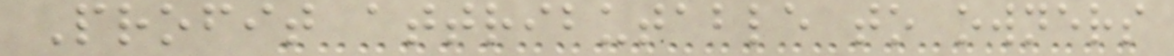Profit attributable to owners
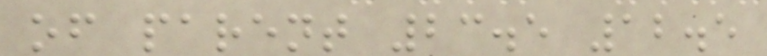of parent 23.5 12.5
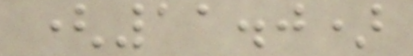(11.0)
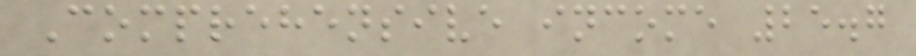Comprehensive income 25.7
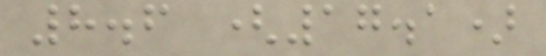8.6 (17.1)
